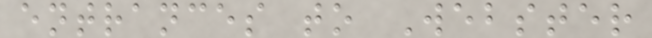entrances to Webster
